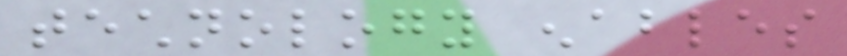technology enables
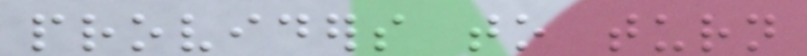providers to turn
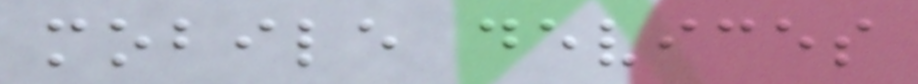mobile devices
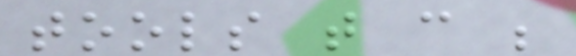tools that can be
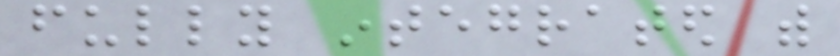fully integrated with
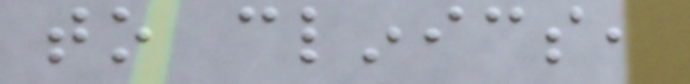to clinics,
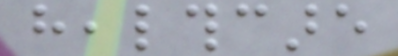healthcare
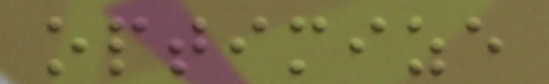optimize
